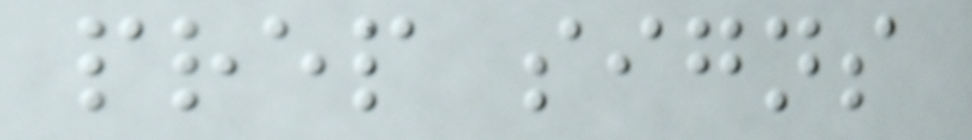prep signs
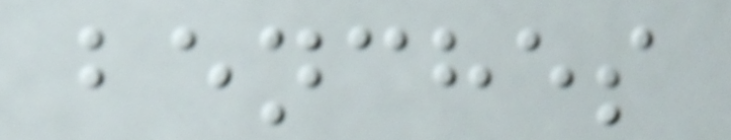benches
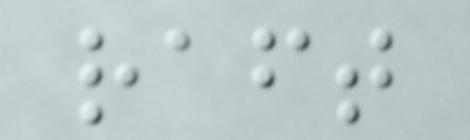raft
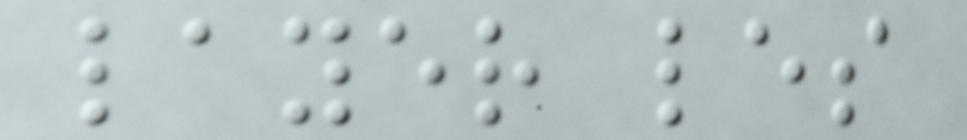layer les
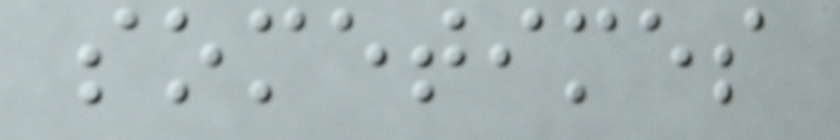sometimes
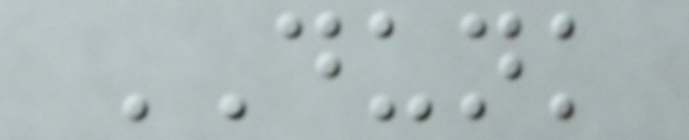DUNK
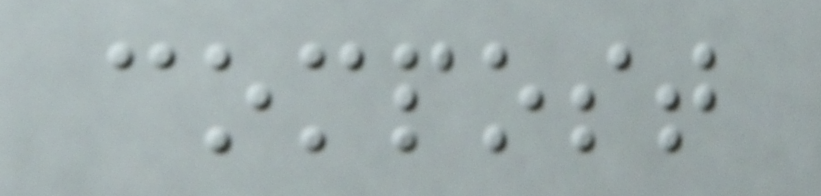compost
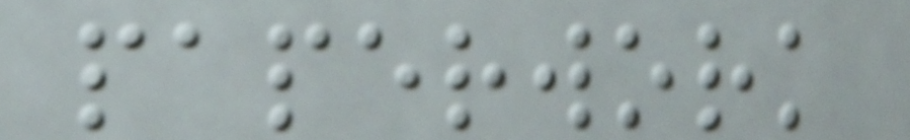paperwork
